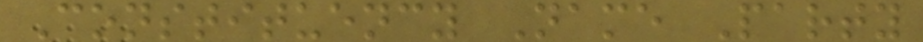Constituency Name Party
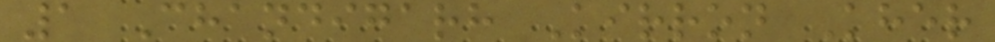1 Chandigarh Kirron Kher
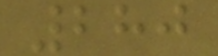280
